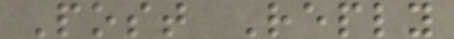Post Reply
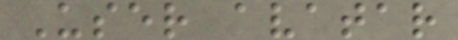User avatar
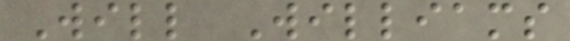Will Williams
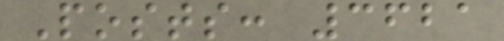Posts: 3621
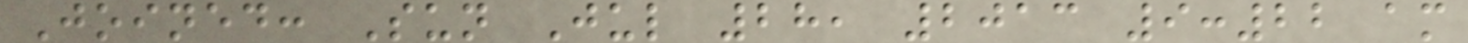Joined: Sun Jul 28, 2013 9:22 am
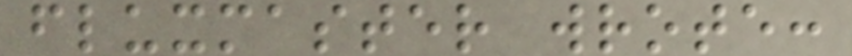fluxmaster wrote:
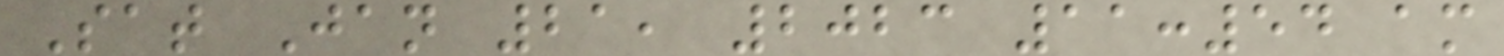Sat Jan 21, 2023 11:54 am
